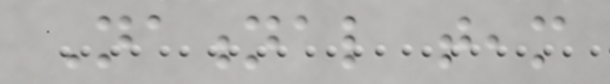National team
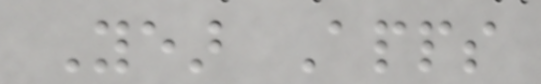Year Apps
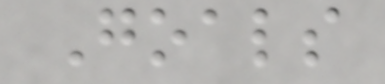Goals
